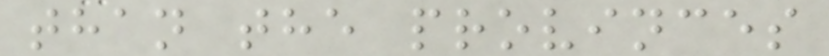than the provinces
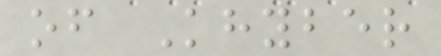of Khyber
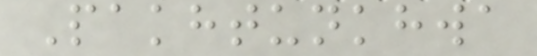Pakhtunkhwa
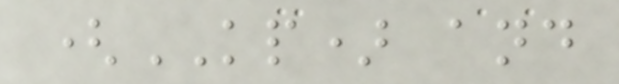(KP) and
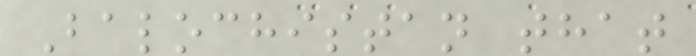Balochistan that
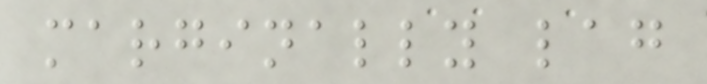marginally lag
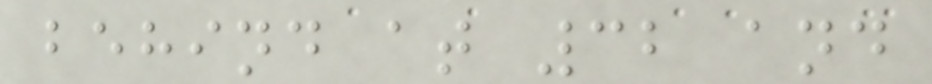behind at 32 and
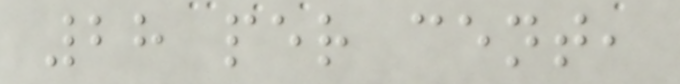28 per cent,
